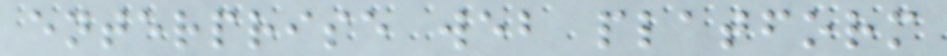enterprise web platform
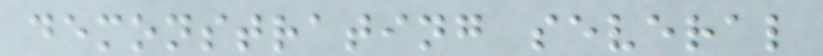demonstrating several
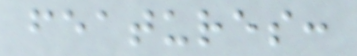features:
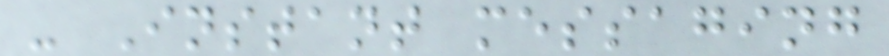- Instant messaging
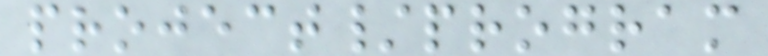project/program
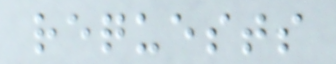requests
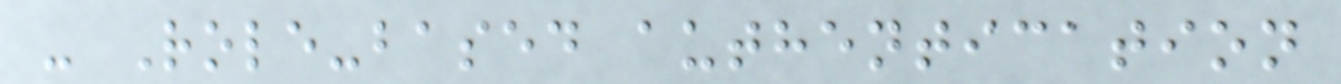- Role-based authentication
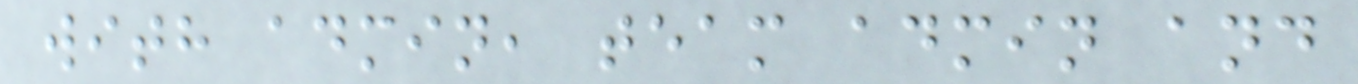with admin, team admin and
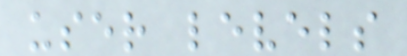user levels
